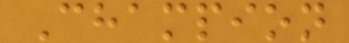Champion
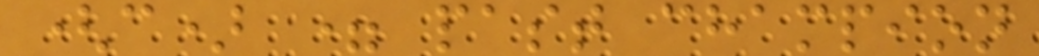(c) = past champion
